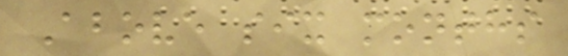Above six months
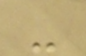-
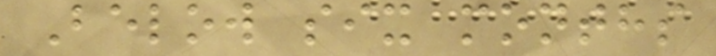Below six months
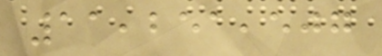11,251,507
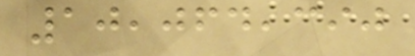10,064,390
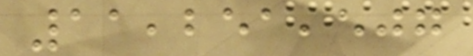11,251,507
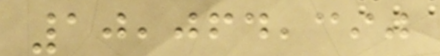10,064,390
